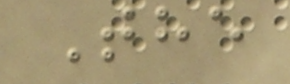The
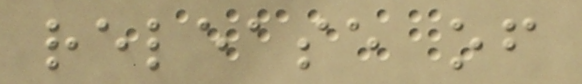release of
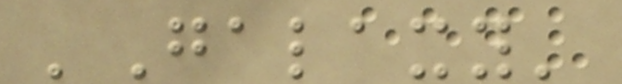'Galaxy'
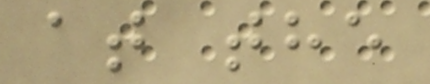at the
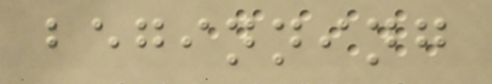beginning
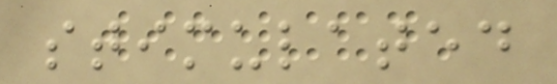stimulated
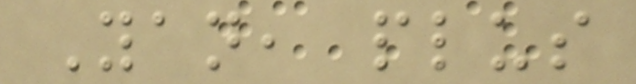Yan, plus
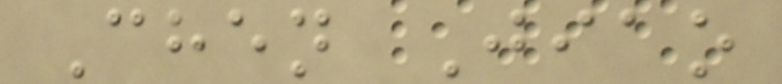Chen Jiao
